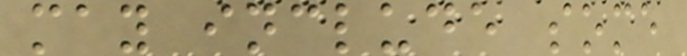may include some
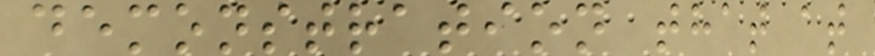demonstration that at
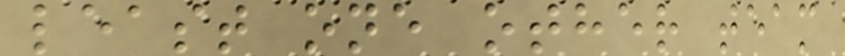least one other team
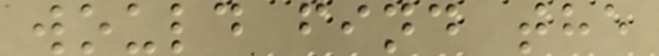would find the
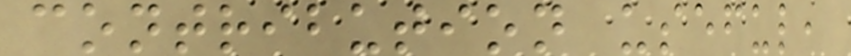contribution useful,
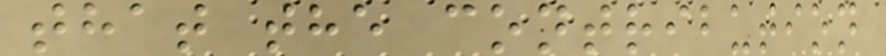that the contribution
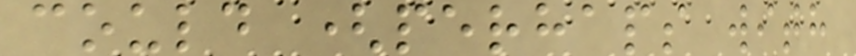could (perhaps with
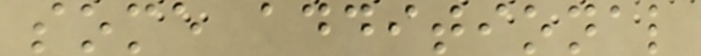some additional
